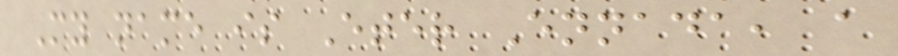My name is Eter Ennada, a
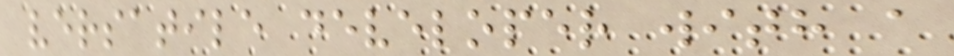versatile developer with a
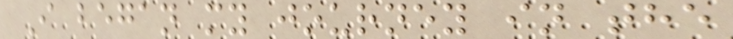I began my journey in the
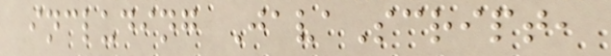including JavaScript,
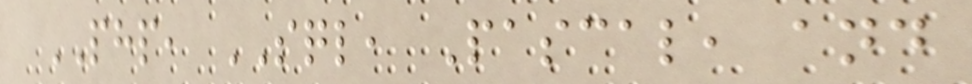PHP, SQL, Pascal, and
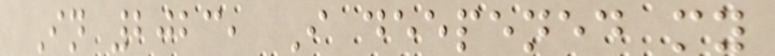In 2023, I deepened my
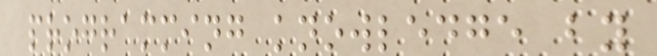programming knowledge by
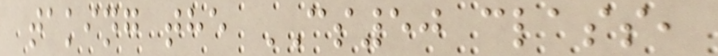taking the CS50 class,
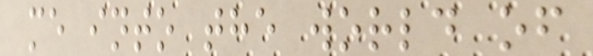me into the world of
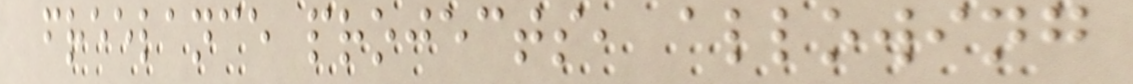freelance projects, allowing
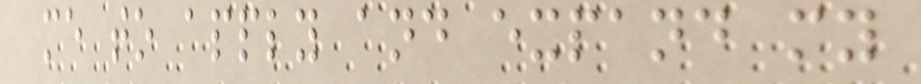me to apply and expand my
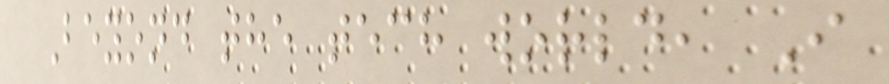Beyond the tech world, I
